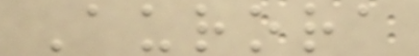Aurora
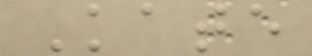Kate
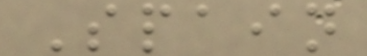Spain
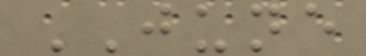JUNE
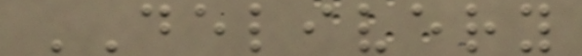DELIVERY
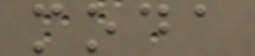moda
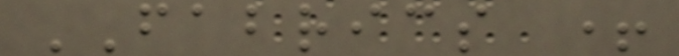FABRICS +
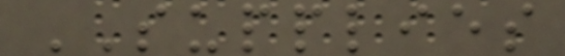SUPPLIES
